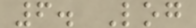6. Log
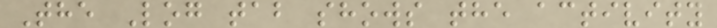The Log tab shows the activity
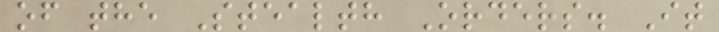of the Stealth Orders. It
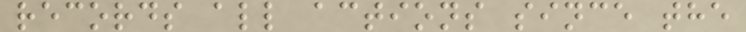records all actions since the
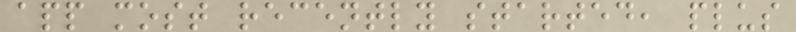app most recently started, plus
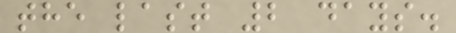the last 2 days.
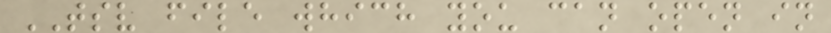TSV file which you can open in
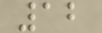12
